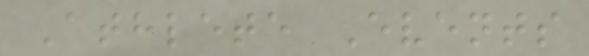Athlete Events
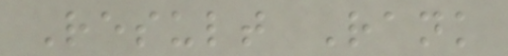Result Rank
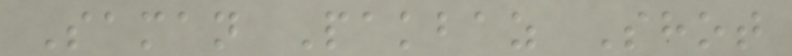Saman Pakbaz Shot
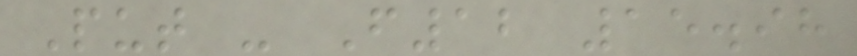Put - F12 15.98
